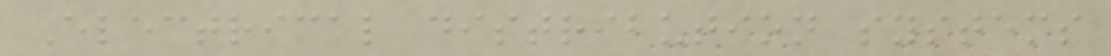Electrical distribution systems
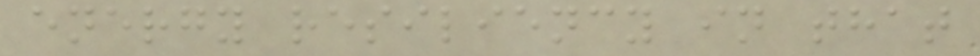energy resiliency in that
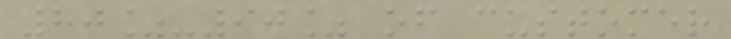80%-90% of customer
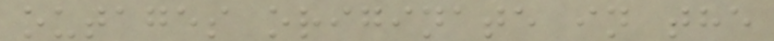outages originate in the
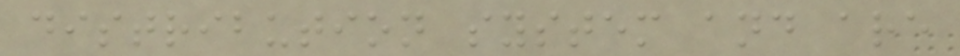distribution system and are
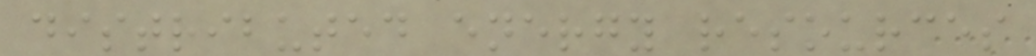distributed energy resources
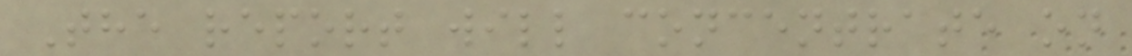The report will concentrate on
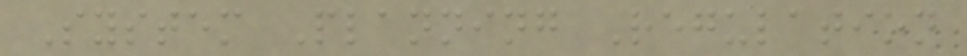System Planning Regulation
